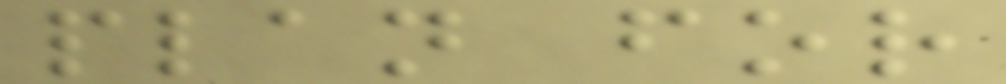plan for
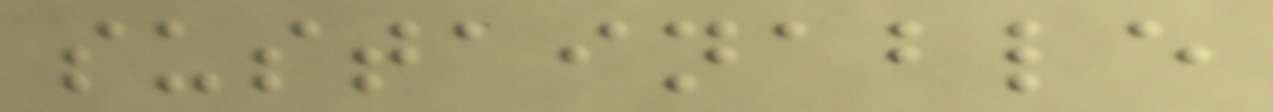sustainable
